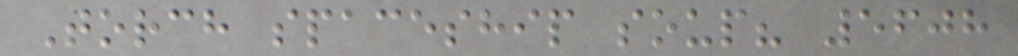Torch spaceship soup? 5608
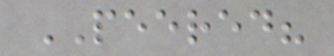PEERED?
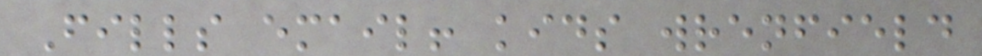Fills email! kids wrenfield
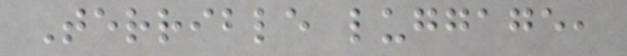Terrible luggage,
